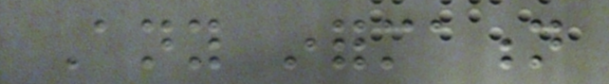Any information
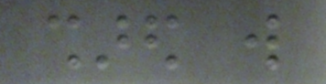shared will
